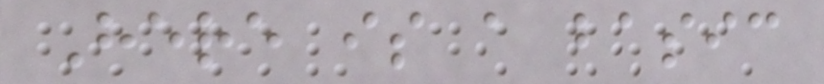Here is a basic
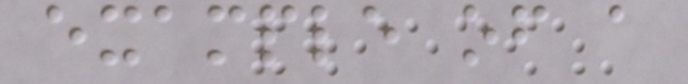example of a
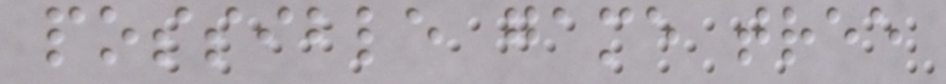possible game tree
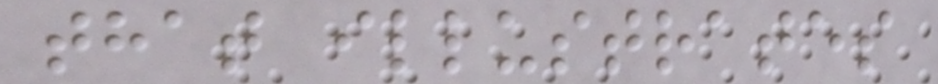that illustrates
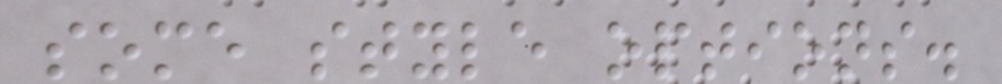some style options.
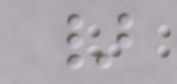}
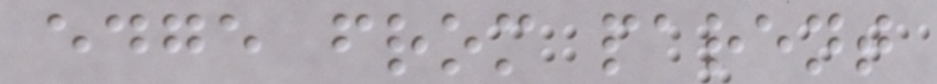edge from parent
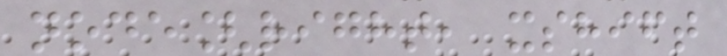node[right, xshift
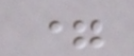=
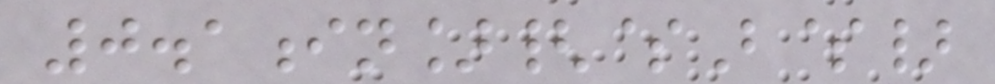0.1in]{$B$}
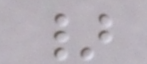}
